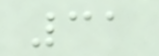31
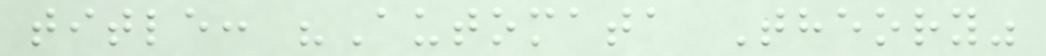title: "Automata Theory"
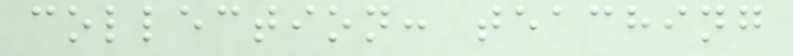collection: teaching
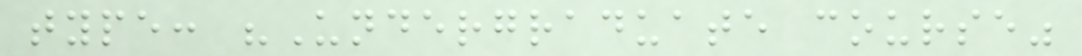type: "Undergraduate course"
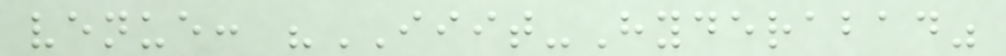venue: "IIIT-Hyderabad"
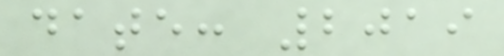date: 2019
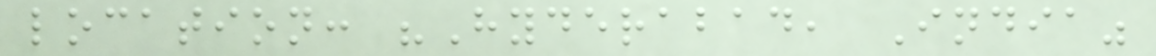location: "Hyderabad, India"
